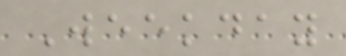Weekday
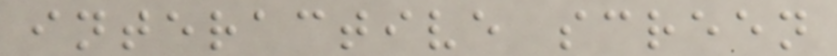interactive screen
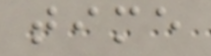time
